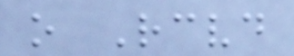o Received
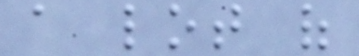a lot of
